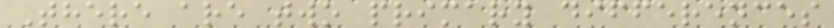There are two primary differences
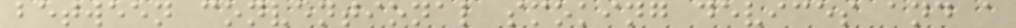between conventional smoking devices and a
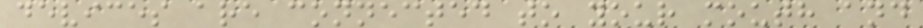devices are connected to your mouth and
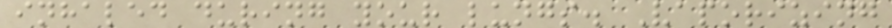inhaled during your lungs. Vaporizing
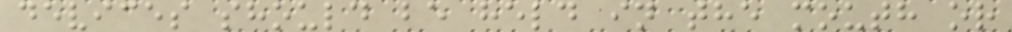devices should be held in the mouth or
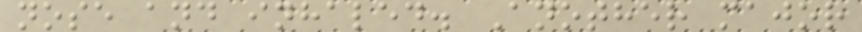nose and inhaled. Another major
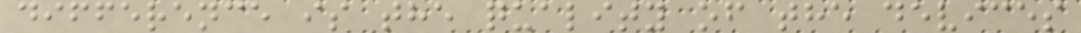difference is the quality of the devices
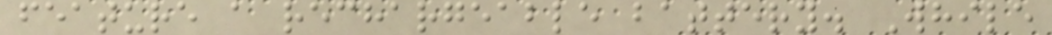feature a rechargeable battery. While
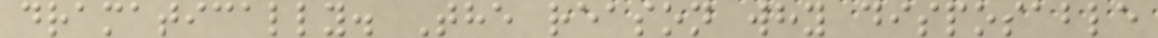dramatically. The reason why disposable
